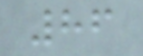86
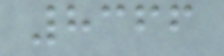8366
